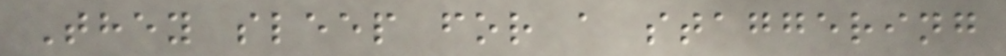They sleep for a staggering
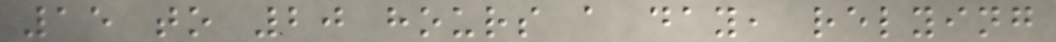15 to 20 hours a day, relying
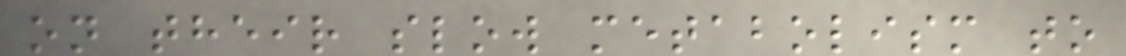on their slow metabolism to
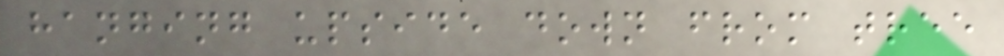hanging upside down from tree
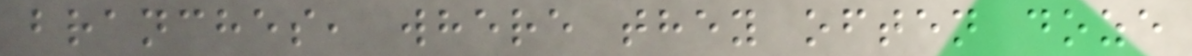branches, where they often doze
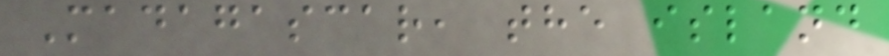Madagascar, the island
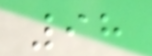98
